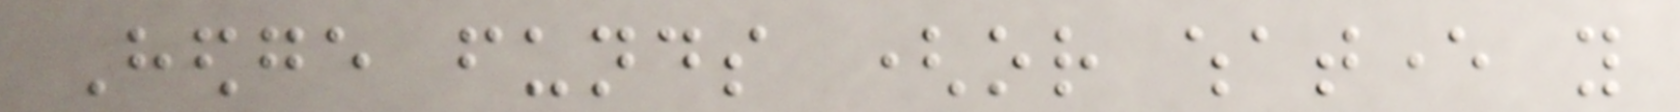Hedge funds (or whatever you
